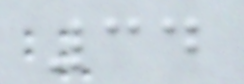34
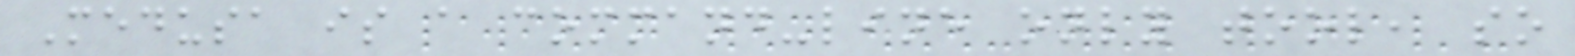Medusa is a command-line only tool, so
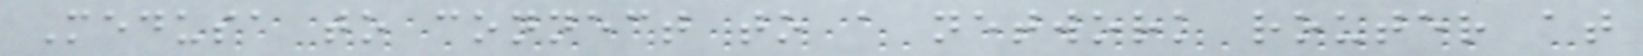Medusa to connect to a network router at
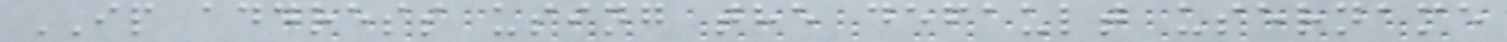IP address using the default username
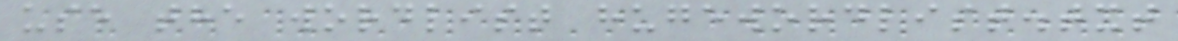use the wordlist hugewordlist.txt
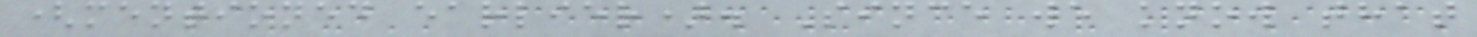(mentioned earlier). Since we know that
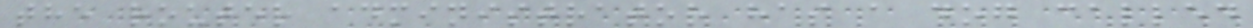the router administrator has a dog called
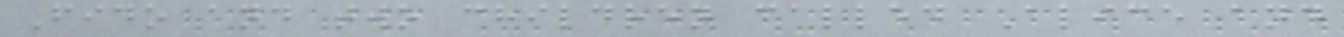Fido and two children called Alice and
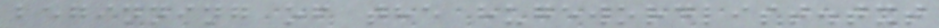beginning of the hugewordlist.txt
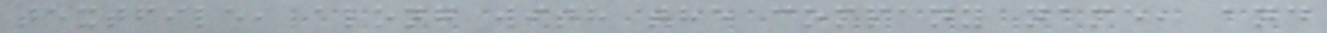textfile, along with the company name, and
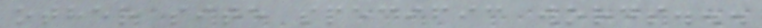other site specific words...
